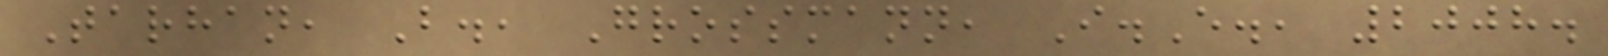Tarhan, B., Grossmann, I.E., 2008.
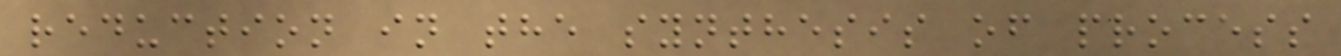reduction in the synthesis of process
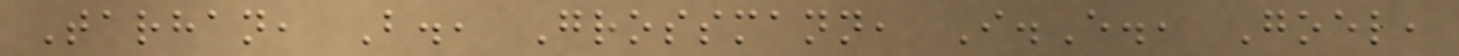Tarhan, B., Grossmann, I.E., Goel,
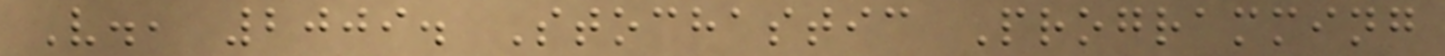V., 2009. Stochastic Programming
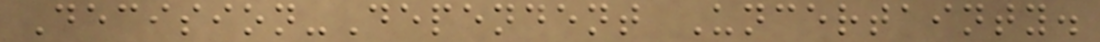Decision-Dependent Uncertainty.
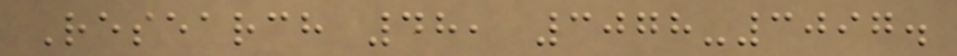Research 48, 3078-3097.
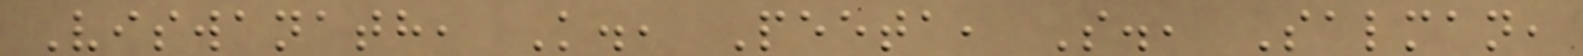Viswanath, K., Peeta, S., Salman,
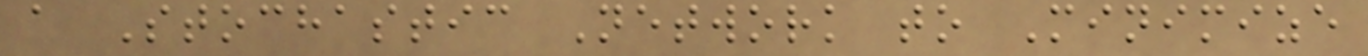a Stochastic Network to Minimize
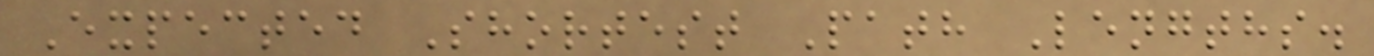Expected Shortest Path Lengths.
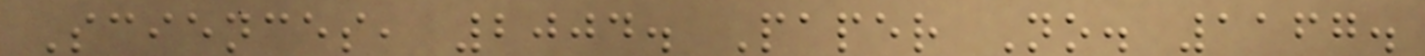Sciences, 2004. Paper No. 1167.
